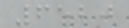6520
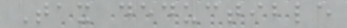Tax deductible
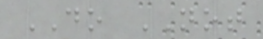DO NOT
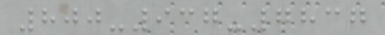800-937-7837
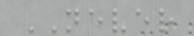NEVER
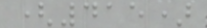(415)
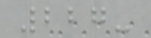227-
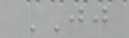JJ
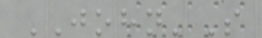JOHN'S
